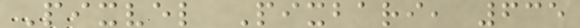Pixvel Pixbari, 635
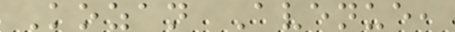Kozan Avenue,
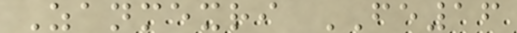Zanmexri FE16
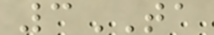3TA
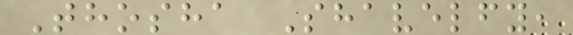Thosha Shavelfy,
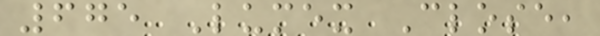675 Lumex Close,
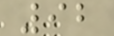92
